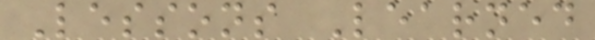Lessons Learned
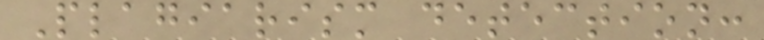Plagiarism detection:
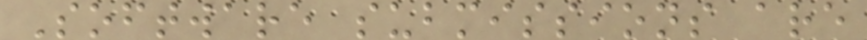Software submissions are
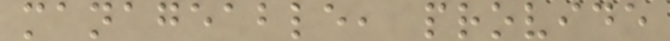manageable, provide
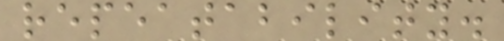repeatability.
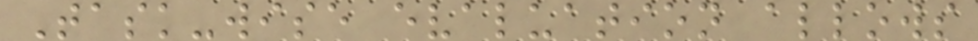Task-wise evaluation allows
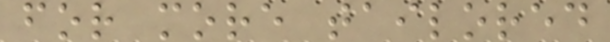for more tailored
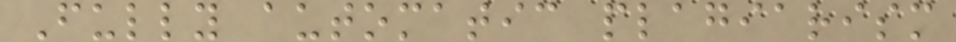Fully automatic plagiarism
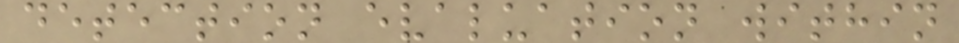detection evaluation within
